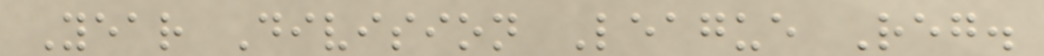Year Division League Reg.
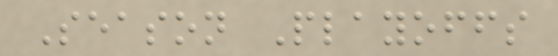Season Playoffs
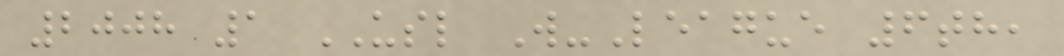2008 1 USL W-League 6th,
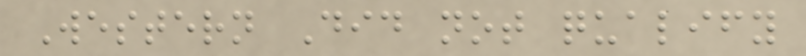Western Did not qualify
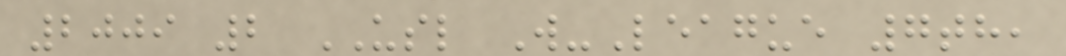2009 2 USL W-League 7th,
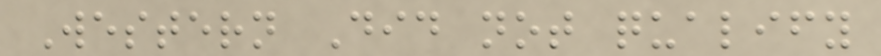Western Did not qualify
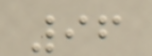96
